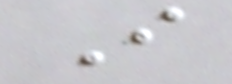I
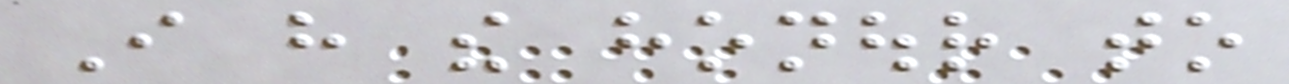I have the honour to
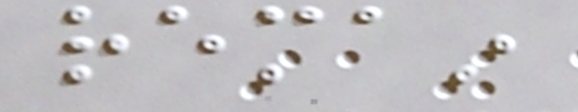remain
